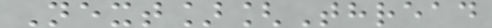Next][Thread
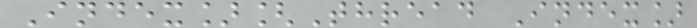Index][Thread Index]
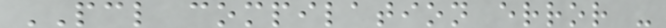PCL compilation error -
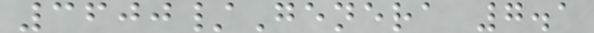3600/Genera 7.1
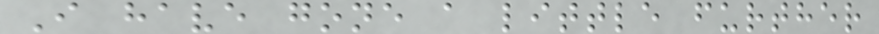I have gone a little further
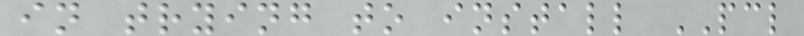in trying to install PCL
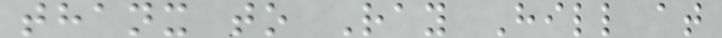thanx to Ray Hill at
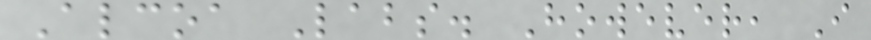Alcoa Labs. However, I
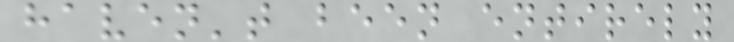haven't been entirely
